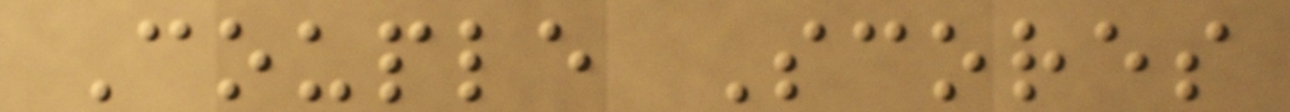Couple Scores
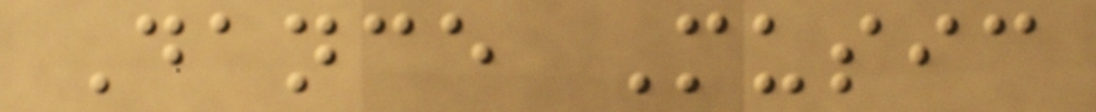Dance Music
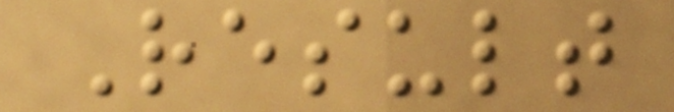Result
